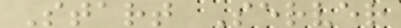Start Server
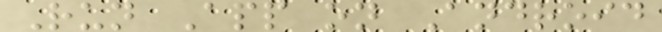Run App on Android
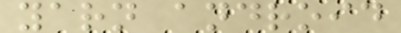yarn android
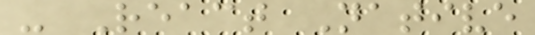- React Native
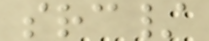src/
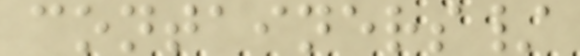containers/
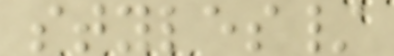styles/
